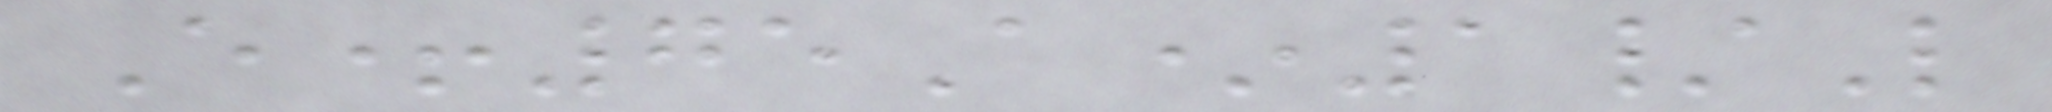E+75A*1/L
